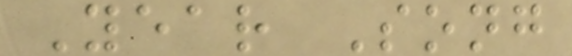Year Song
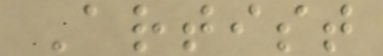Artist
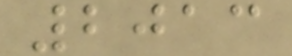2013
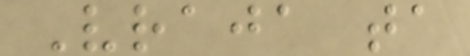Vraja ta
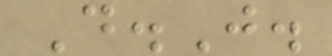D.J.
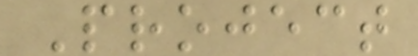Project
